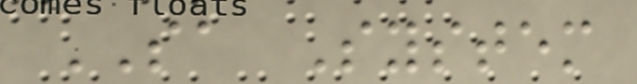SA System
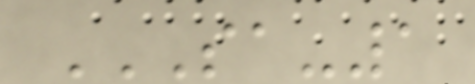SA-1
